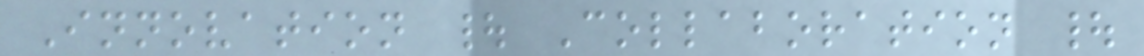Innovation | Collaboration |
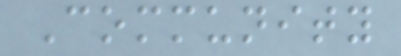Community
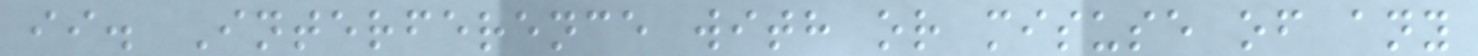ii. Interference with or misuse of any
